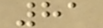81
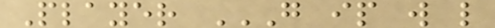Player G IP W L
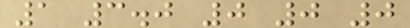1 3.0 0 0 0
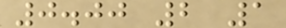0.00 2 1
